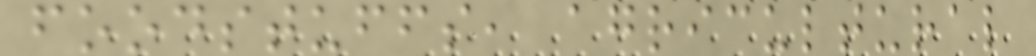foodstuffs, agricultural
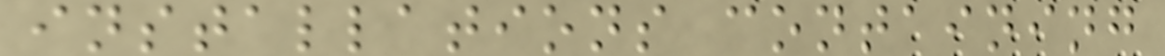installations containing
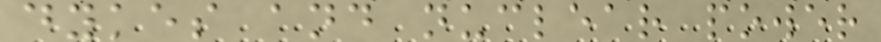dykes and nuclear power
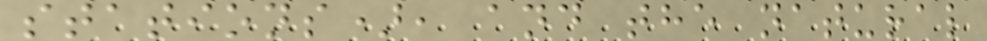stations), and the natural
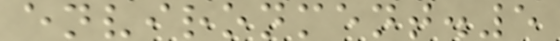environment.5
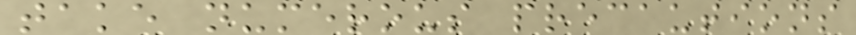take numerous precautions
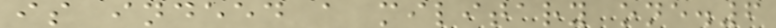is indeed a military one.6
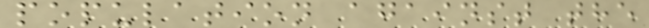population against the
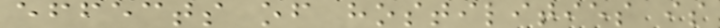effects of hostilities is
